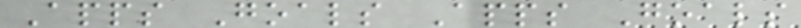Apps Goals Apps Goals
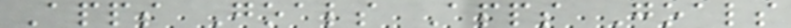Apps Goals Apps Goals
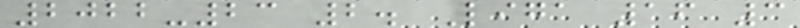2022-23 2. Liga 16 3
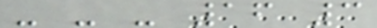- - - 16 3
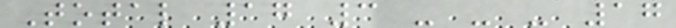Total 17 3 - - - 17
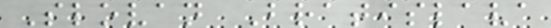Slovan Bratislava
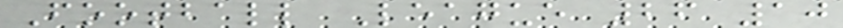Football League 26 10
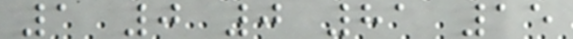1 0 0 81 15
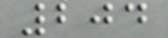204
